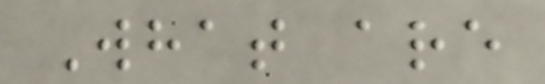What are
